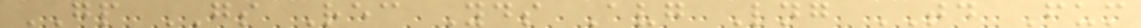GP GS Rec Yds Avg Lng TD Fum
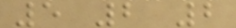5 2 2
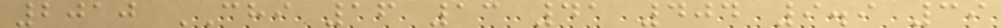2010 CHI 16 13 41 404 9.9 39
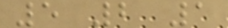5 2 1
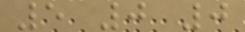5 0 0
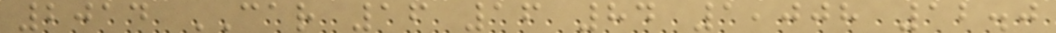2014 CAR 16 16 84 1,008 12.0
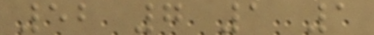52 7 1 1
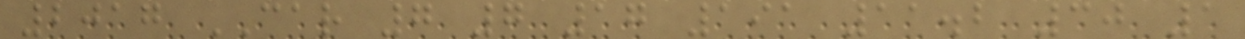2017 CAR 7 7 17 191 11.2 30 1
